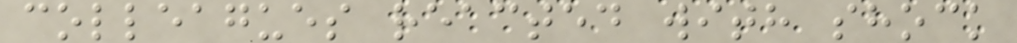colleagues reacted with shock
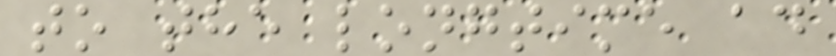to the longtime ad
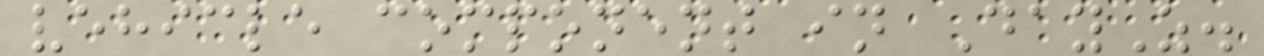vehicle component in DayZ.
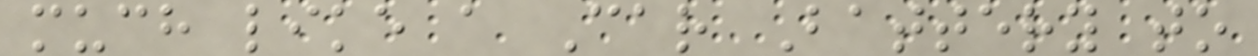much like a Car Battery to
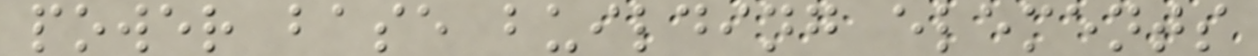power base building elements
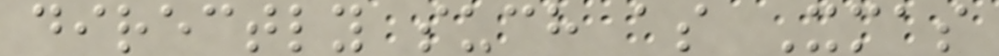directly such as Xmas
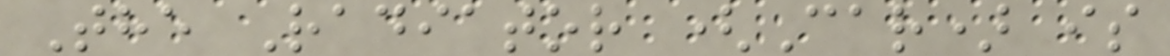The Radiator (Car) is
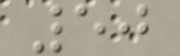50
